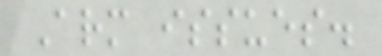Arm issues.
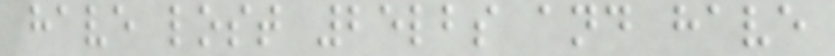have lost 25lbs and have
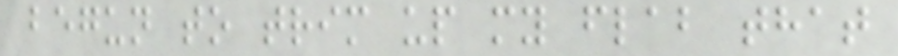begun to trim up my flab that
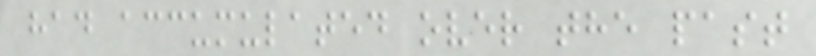had accumulated over the past
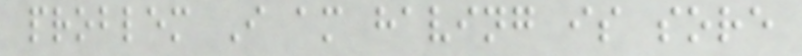problem I am having is sore
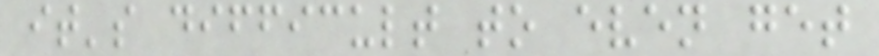it's difficult to even get
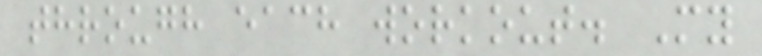through each workout. My
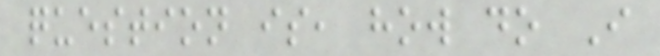question is, how do I
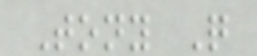Tony Q
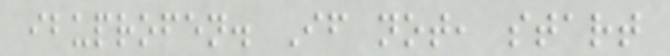ibuprofen. If not, start
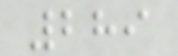289
